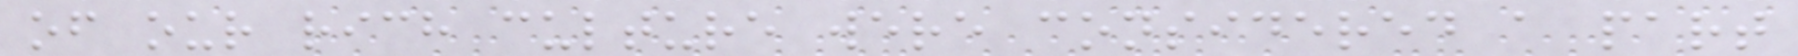of our rich culture were considered a part
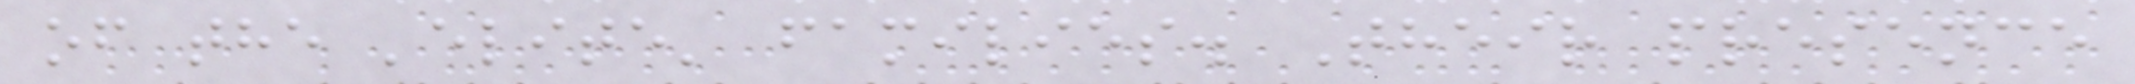of the 'elite' families. Their presence
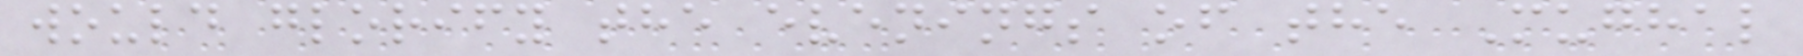would glorify the evenings of the Mughal
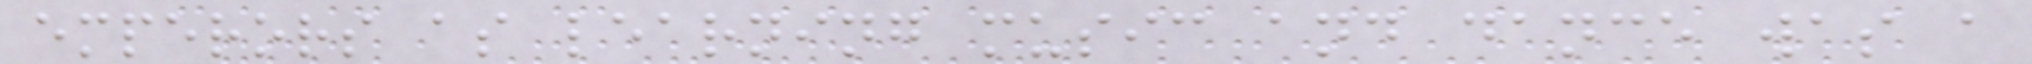emperors as learning music and dance was a
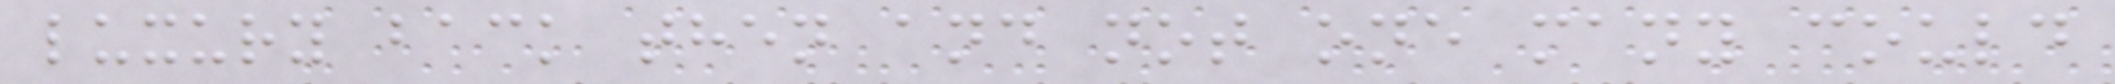luxury back then and not one many could
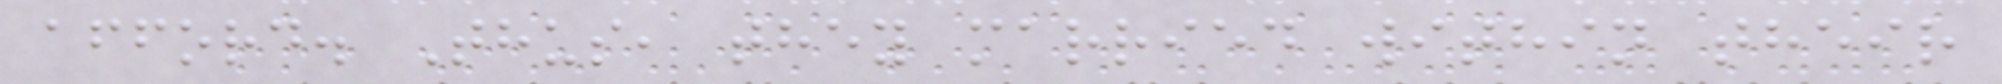afford. Thus, they married within their
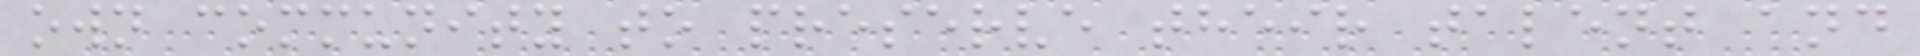own community to preserve their talent and
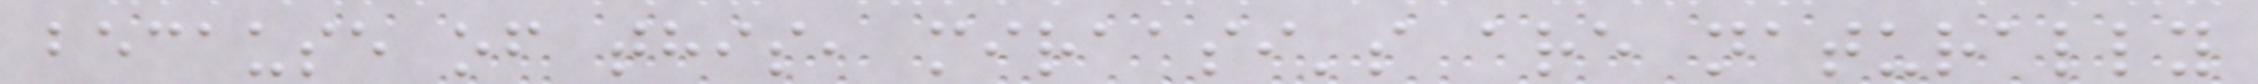because of this, miraasi's are naturally
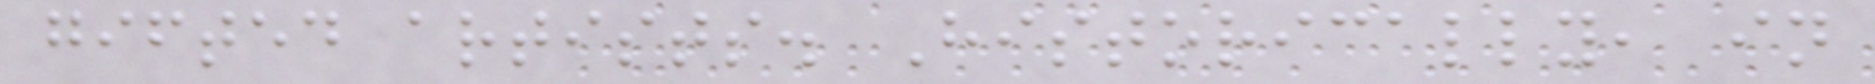gifted artists. Historically, in
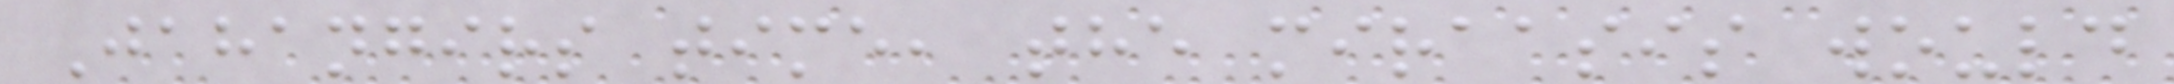Jahangirs time, the miraasis would
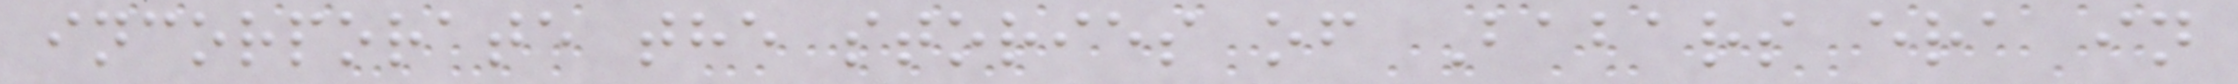incorporate the stories of Babars era in
